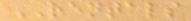RENTALS
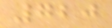720
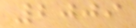2009
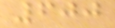600
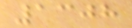1308
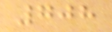708
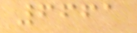6661
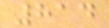814
